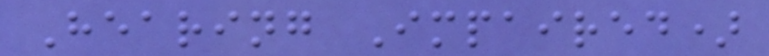Hearing Impaired)
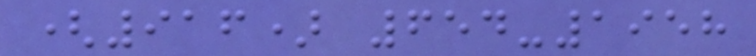(916) 654-1958
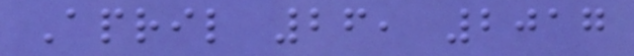April 26, 2017
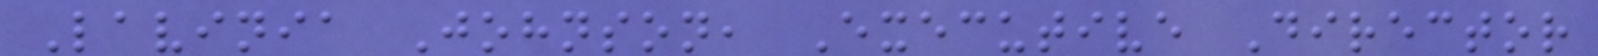Lavinia Johnson, Executive Director
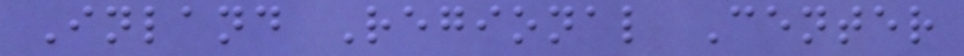Inland Regional Center
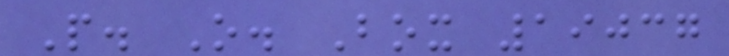P. O. Box 19037
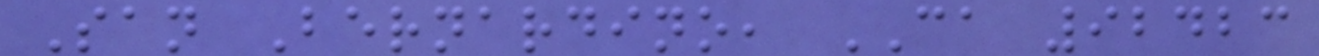San Bernardino, CA 92423
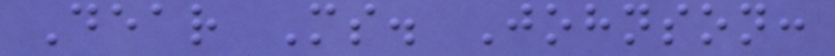Dear Ms. Johnson:
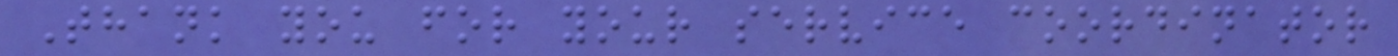Thank you for your service coordinator
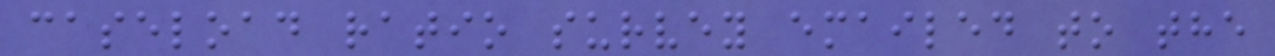caseload ratio survey emailed to the
